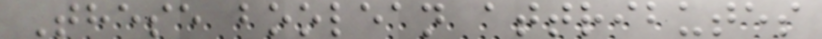These boolean attributes
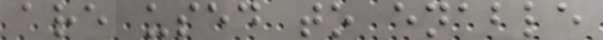are used to enable
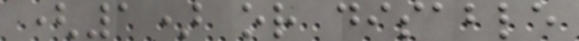(1) or disable
